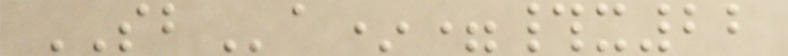SBa*=#x22
